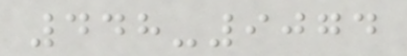448-9074
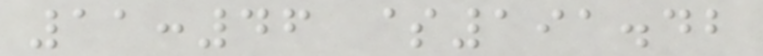11:46 $191.42
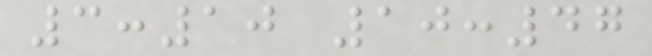3:10 10:47
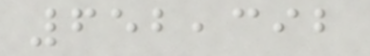652,392
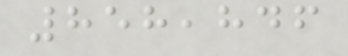858,846
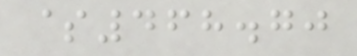$468.70
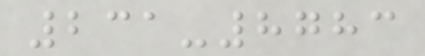231-8783
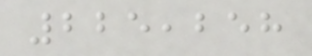225,258
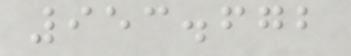953.672
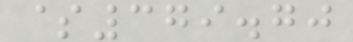$379.70
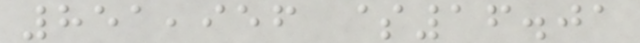851,956 $16.01
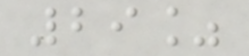29%
